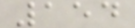154
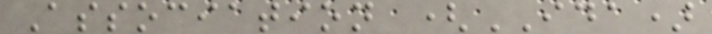Association (IDA)
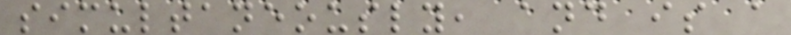simultaneously, and is a
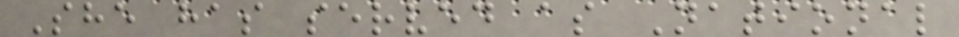She has served as National
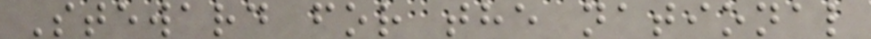Steward for the national
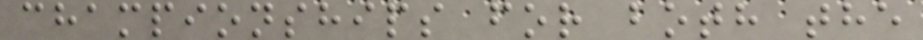championships for both the
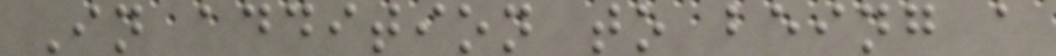In addition to being a
